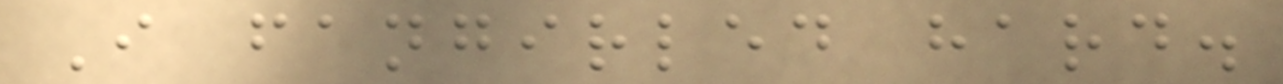I fangirled hard.
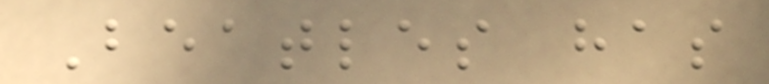Beatles has
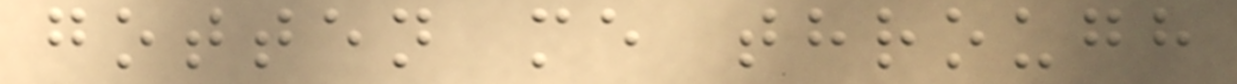gotten me through
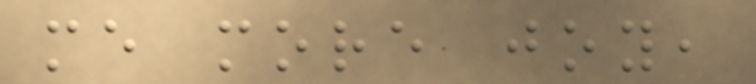me more joy,
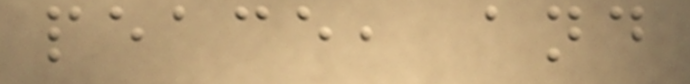peace, and
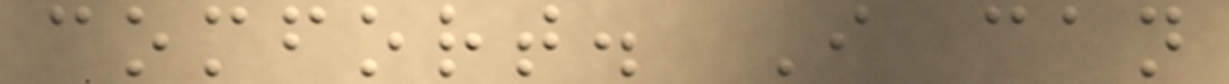comfort. I can
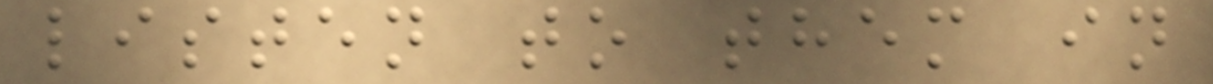listen to them in
